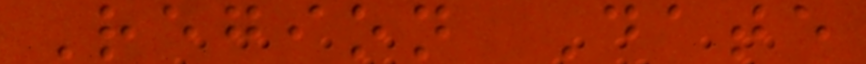Region Date
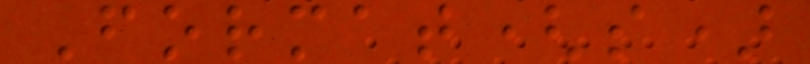Format(s)
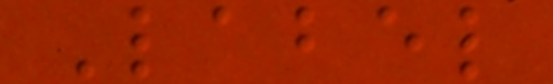Label
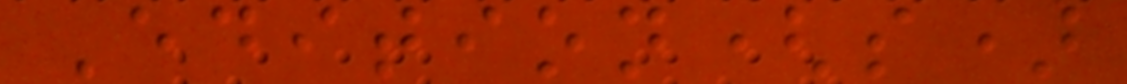Edition(s)
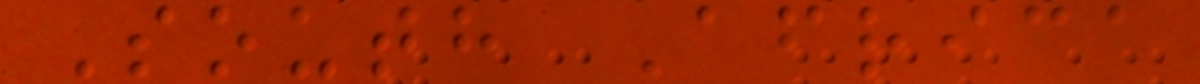South Africa
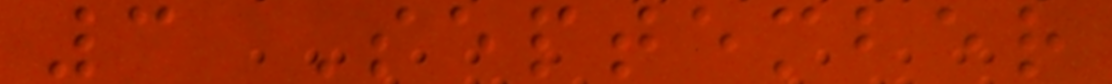3 September
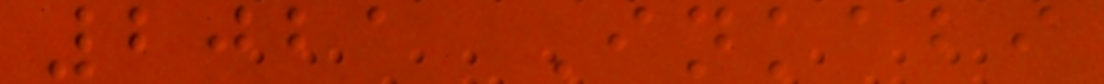2021 Inkabi
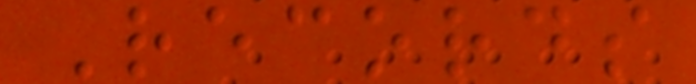Records
